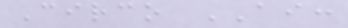Circo AI:
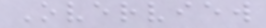Overview
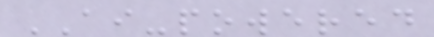AI-powered
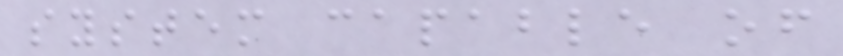system capable of
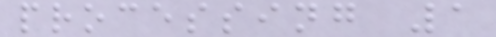processing 1
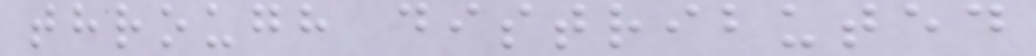through distributed
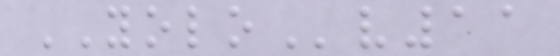YOLOv11
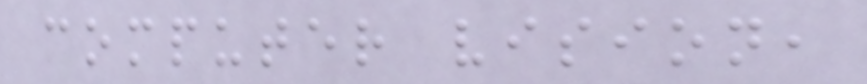computer vision,
